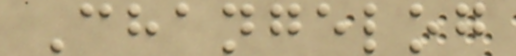Changelog
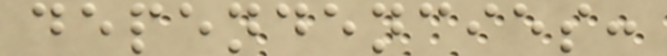dependencies:
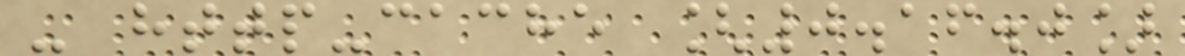- http-cache [0.16.0]
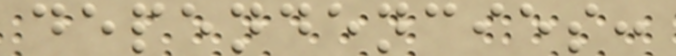dependencies:
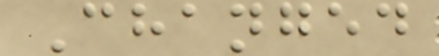Changed
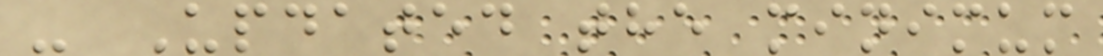- Updated the minimum
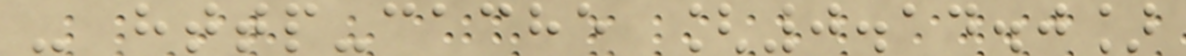- http-cache [0.14.0]
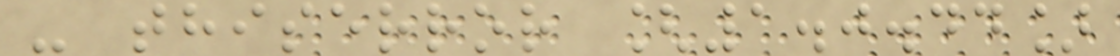- thiserror [1.0.44]
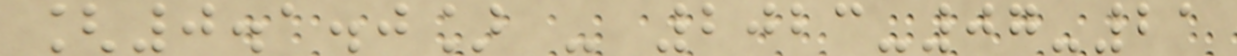[0.1.0] - 2023-07-21
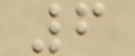6
